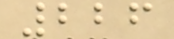226
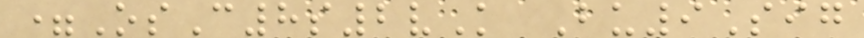=OsC8s2vK Bu9Sig
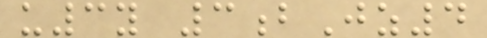u3y 3bJz4
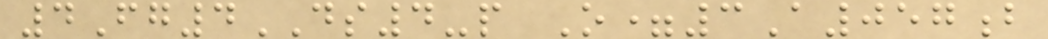4Fg4DS4-p O=3A057b
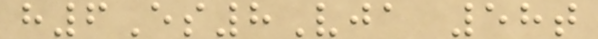h6Es8Vja 58t
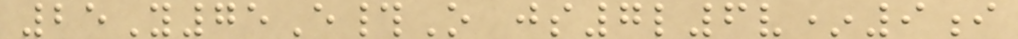25Y75E#O js7l6v*9i
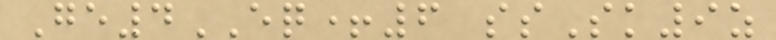Ge4EQ+6 ssSk9z
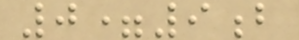0=9b
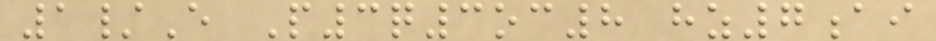1/E P3q3oc8 hz7ai
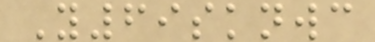Y69sknwc
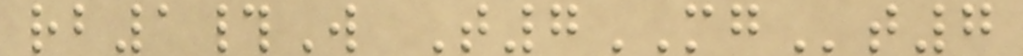rb1#W T7MGt7
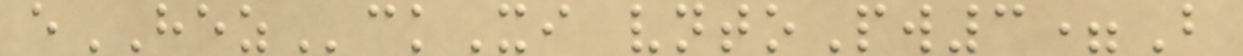eHEZckXi vntoPw3=B
